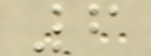6
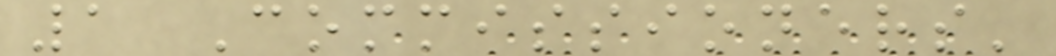1 Commissioners'
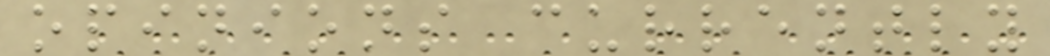opinions currently
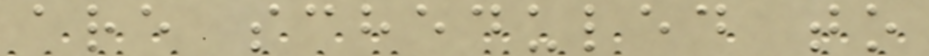are scheduled to
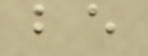be
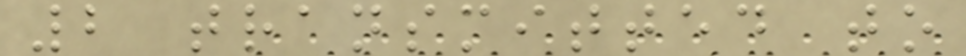2 transmitted to
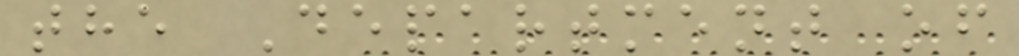the Department of
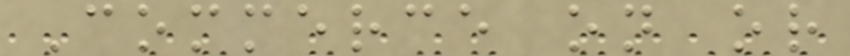Commerce on or
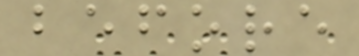before
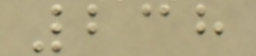238
